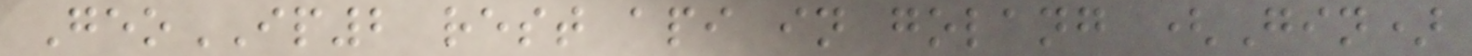GeoIP2 rest api in golang (Gin)
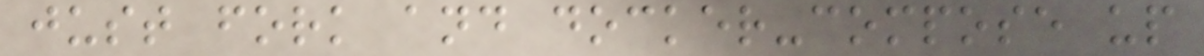just fork and docker-compose up
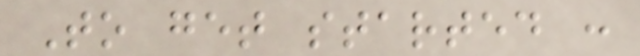To get started :
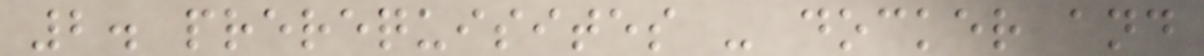2. prerequisites - docker and
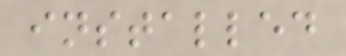installed
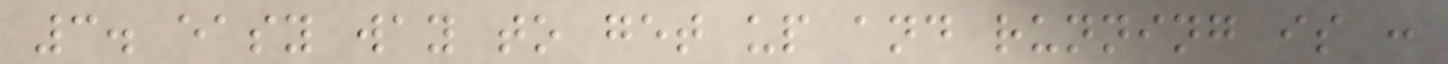3. easy way to get up and running is :
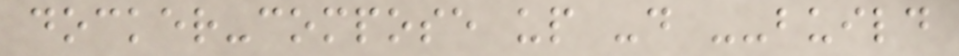docker-compose up -d --build
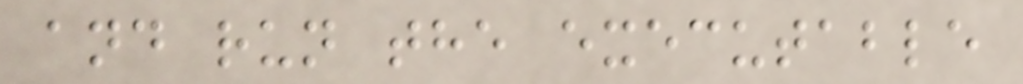and run the executable
